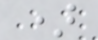)
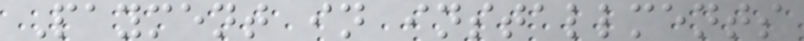Payment in installments
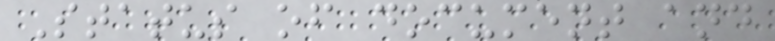Status of document and
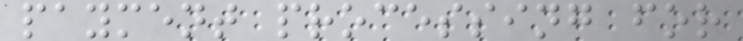payment processing for
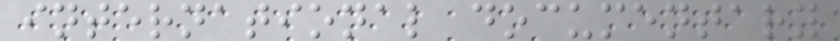international documentary
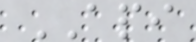API
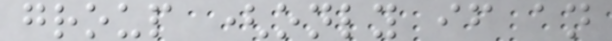group (only if an
